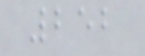252
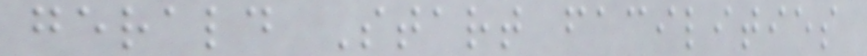gerald Start facilities
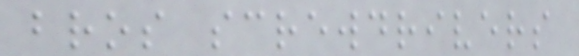bros screwdrivers
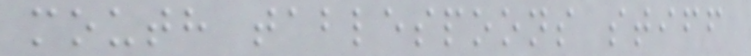mouth tablespoons stiff
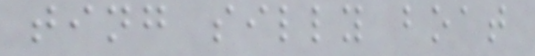ting silly boat
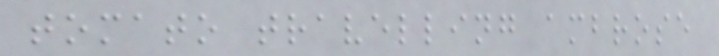tomato travelling ambrose
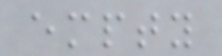empty
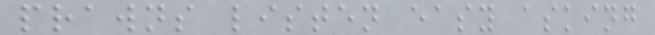prawns listen easy asking
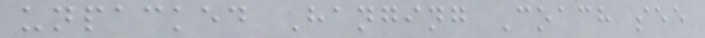unpacked Hanging Coach see
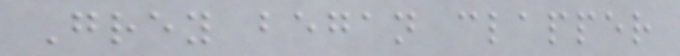Grey began clapper
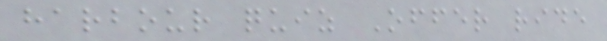harbour quiz Offer ride
